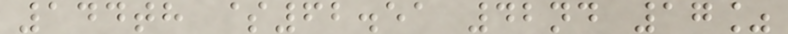144th $62.51 42nd 17%
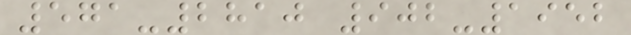571-2810 902-1952
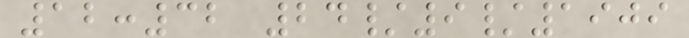12:32 24/9/1909
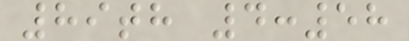89th 4:58
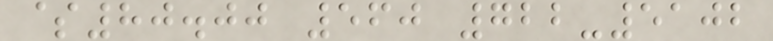$80.00 560 722-5102
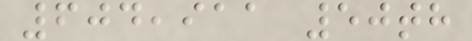604,911 50th
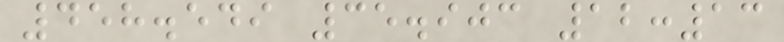458.549 35.903 12:13
